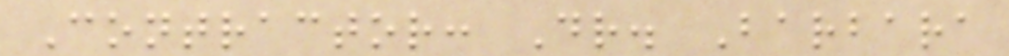Contractor: Dr. Barbara
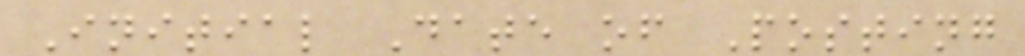Initial Date of Posting
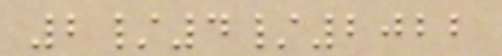2/4/2022
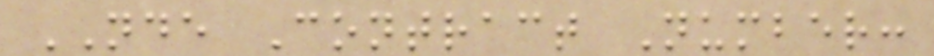NDE Contract Number:
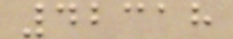42318
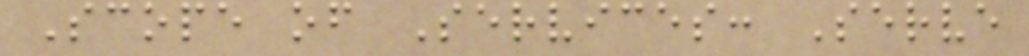Scope of Services: Serve
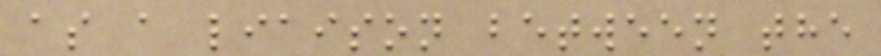as a liaison between the
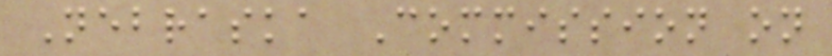Nebraska Commission on
